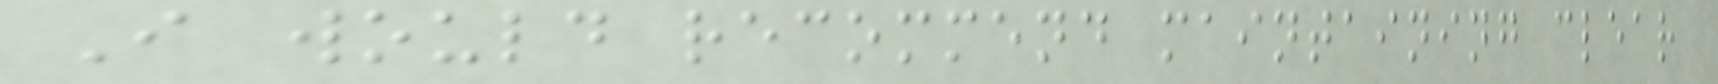I would recommend maintaining clear
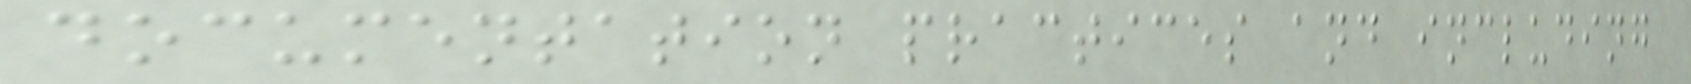documentation practices and including
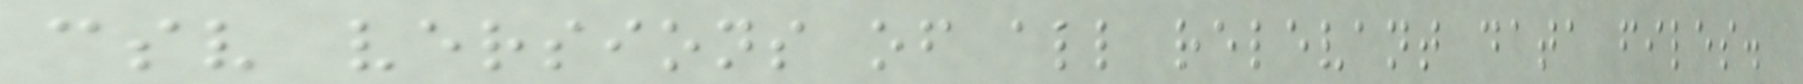csv versions of all relevant data files.
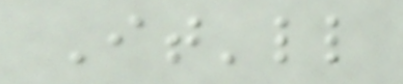It'll
